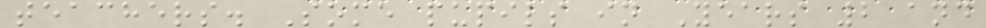teachers. Some pupils in Years 2 and
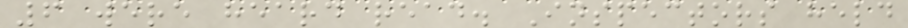6 were heard read. Inspectors held
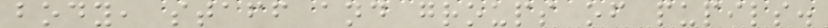body, staff and groups of pupils.
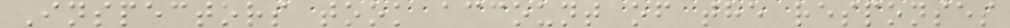Inspectors took account of the responses
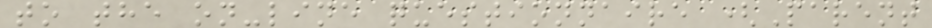to the on-line questionnaire (Parent
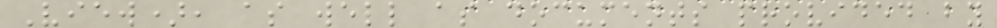View), as well as documents provided by
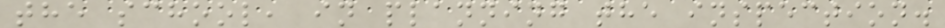the school, in planning the inspection.
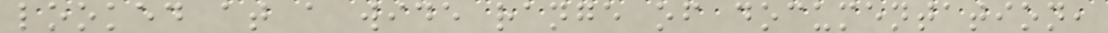looked at a wide range of documentation,
